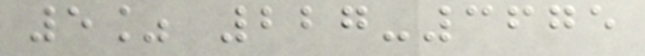5% 227-3675
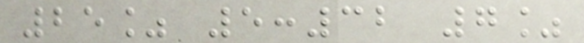25% 5:32 7%
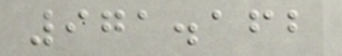971.162
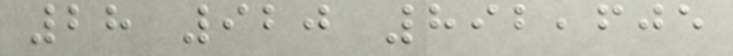28 920 892,605
